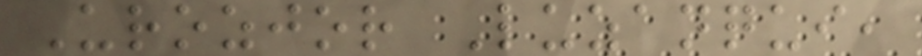Urozjor Luzanqui,
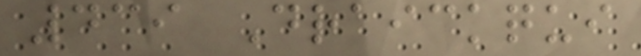439 Draickqui
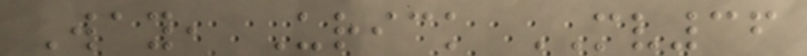Way, Urick MV36
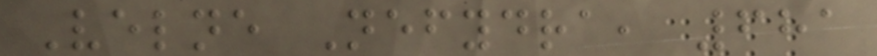Velne Nefydra, 681
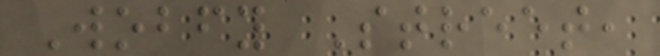Wobfy Street,
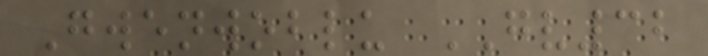Gwenwoblu GV32
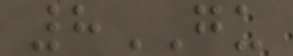8GU
